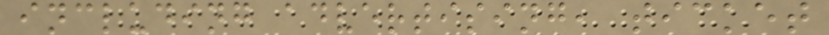including advertising, ticket
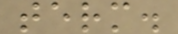term.
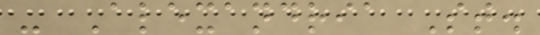- Alexandria St.
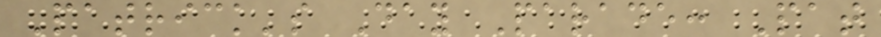Patrick's Day Parade: Pat
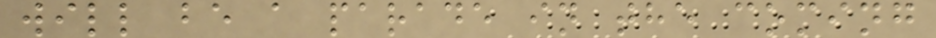will be a parade in the coming
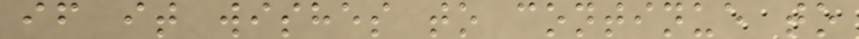if it wishes to continue to
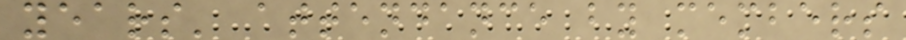years' attendance by members
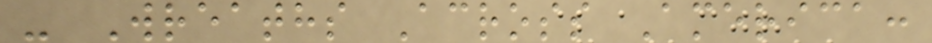- Wreaths Across America:
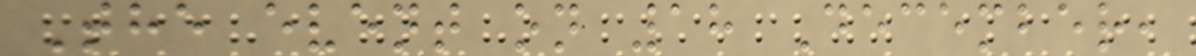The event on 18 December,
